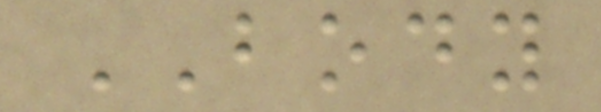BODY
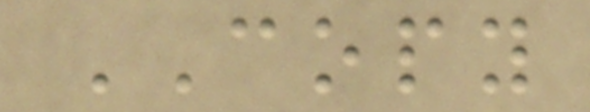COPY
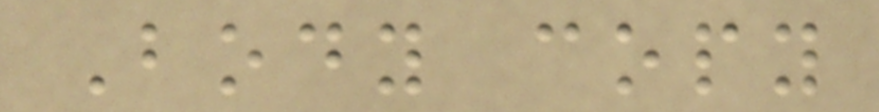Body copy
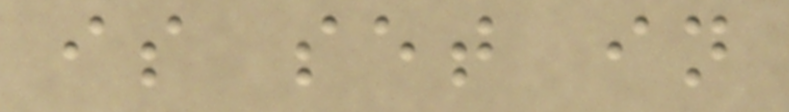is set in
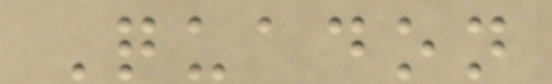Quadon
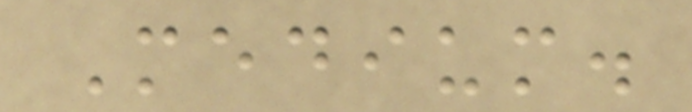Medium.
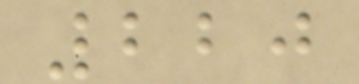220
